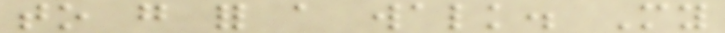to go for a walk. My
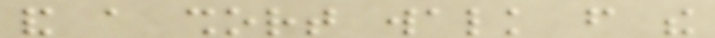and a short walk from the
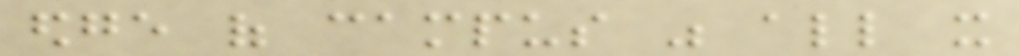edge of campus was all it
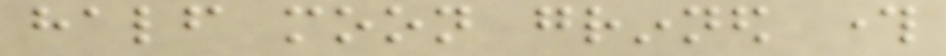half moon grinned through
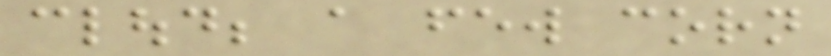cloud; a few corn
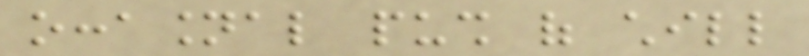occasional push of chill
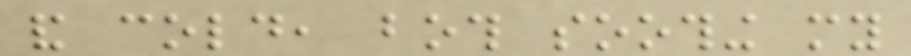and cold, both soothing my
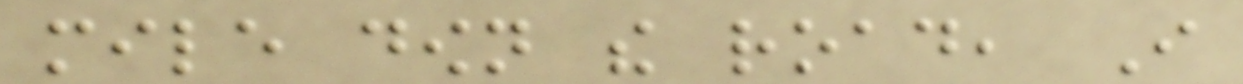mile down the road, I
